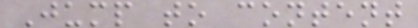Jump to content
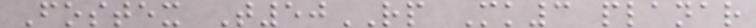Fostex T50RP Mk3 planar
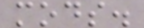mods.
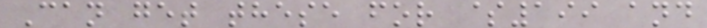Can get these for $199 and
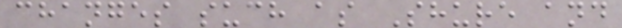changes such as Shure and
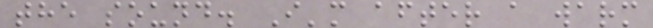the sound. I'm after a warm
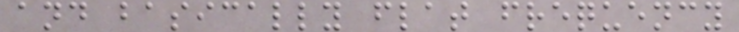and basically flat frequency
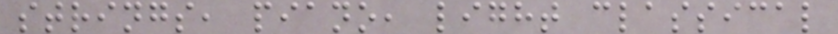strings, piano, light classical
